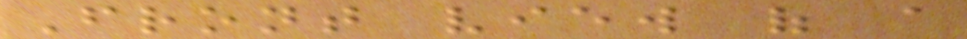Front view of a
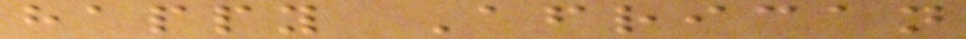happy African
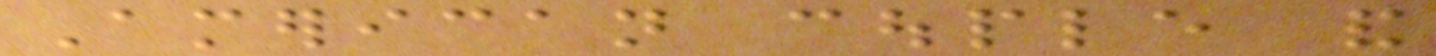American couple and
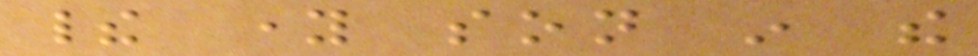their young son in the
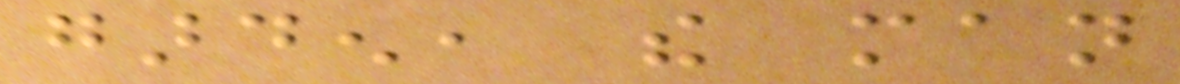garden, the man
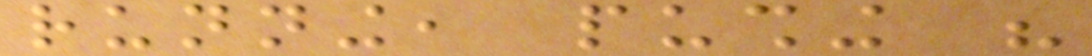running, pushing his
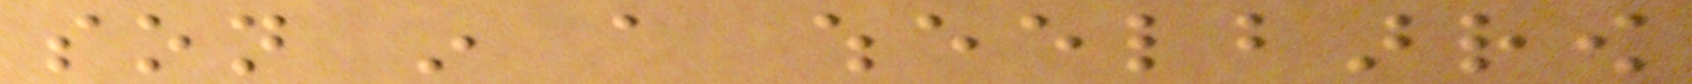son in a wheelbarrow
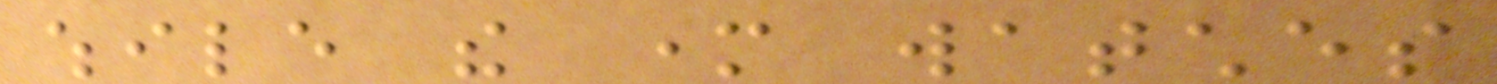while the mother watches
